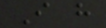I have
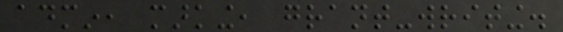admin, marking, grant-writing.
